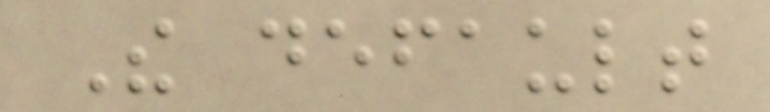The default
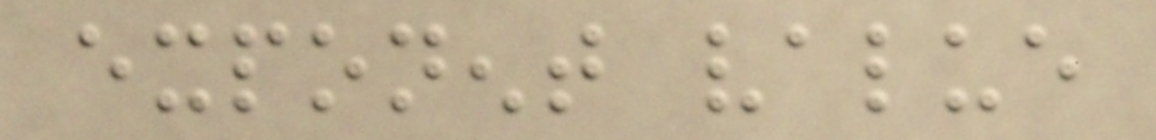exponent value
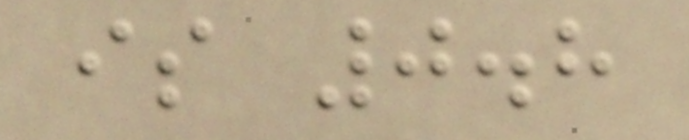is 0.8
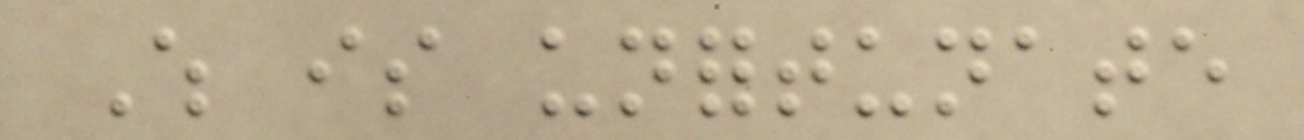Which is unfortunate
